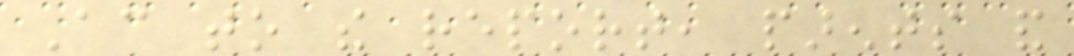According to the report, parents and
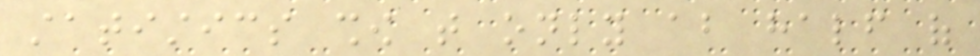statistics show that only about half of
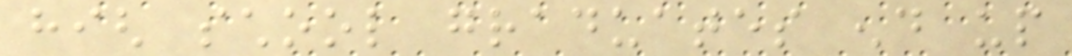high school graduates end up
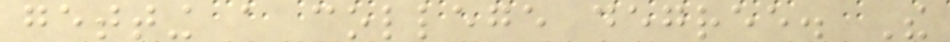getting a college degree. The
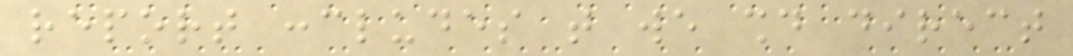report concludes that we should direct
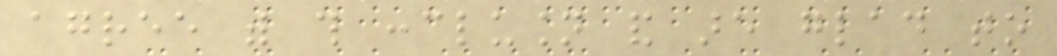agree with this conclusion and are glad to
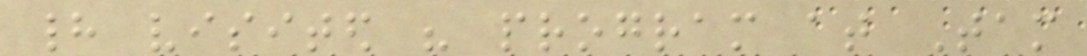had visited his program at Tam
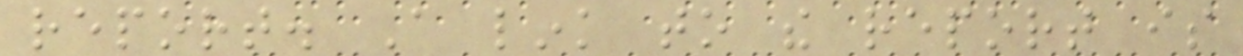report. A link to the report is
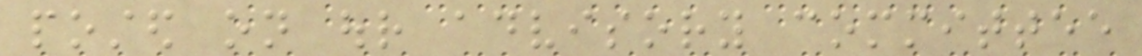posted on our advisory committee
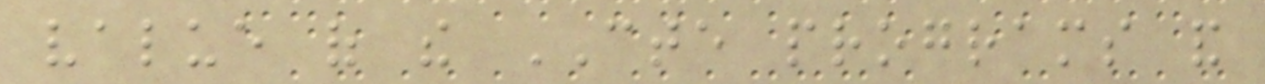value of the CTE programs and
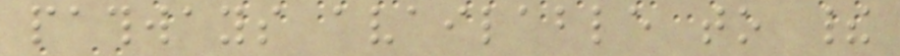pathways available to their
